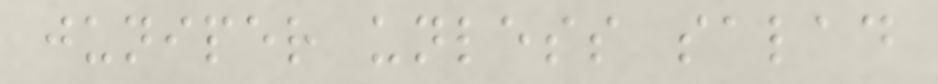juniper unless salad
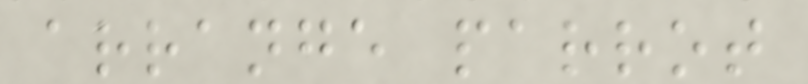arrange parrot
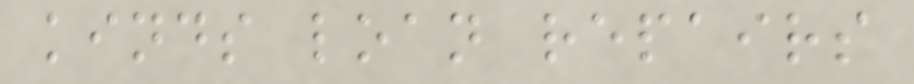kinds loan repairs
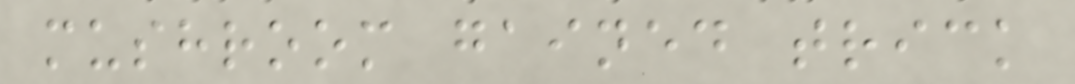mushroom gained trick
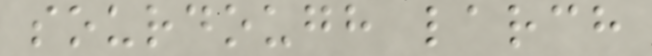sourdough larch
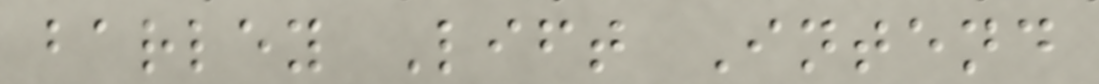barley Lift Intend
